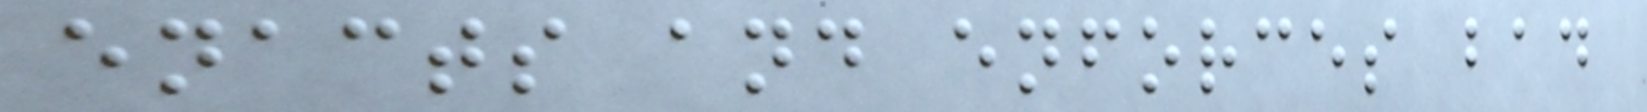enacts and enforces bad
